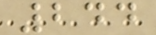244
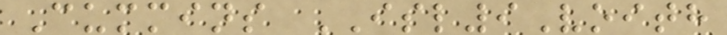Cummins ISL9Voith
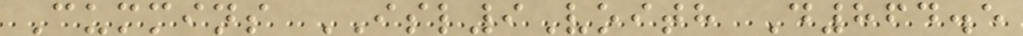Cummins ISL9Voith D864.5
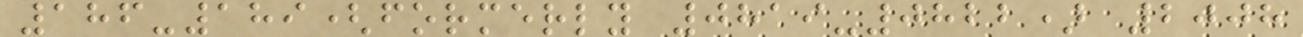186-189(formerly 0819-0822) 2008
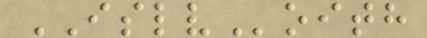ISLVoith
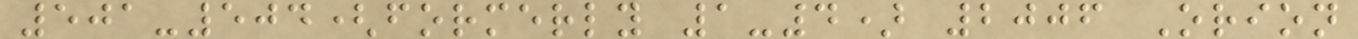501-504(formerly 1-4) 2006 Orion
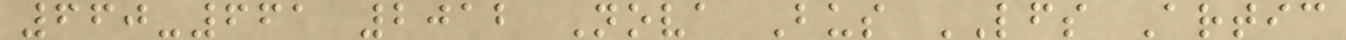660-661 2012 Nova Bus LFS Artic
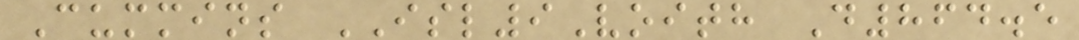Cummins ISL9Voith D864.5
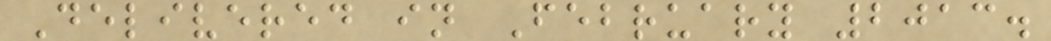Delivered in February 2013.
